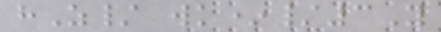hZ/ wk*/3Y
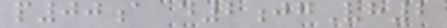p00a d2jgVh2
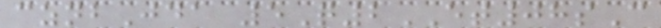cznbJda 5Q2ET08sC
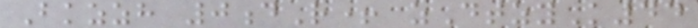Bkzzh 0dR+ zDtzyK44
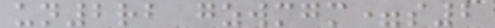un2rb gzwmgm=s2
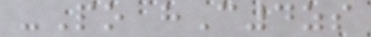-Po hC4zs
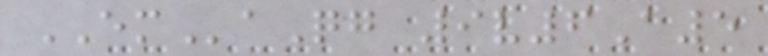EMaQg 9v6A5
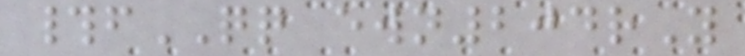#fQQ ewn204rY
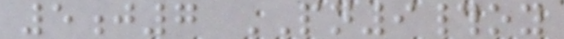5j7 PN9#oy
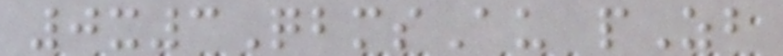0x3QbmsAu pZb
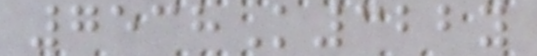7538K322y
